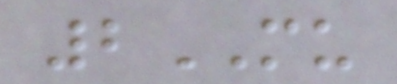2MU
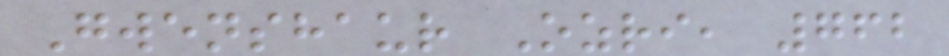Gwenshaur Ozri, 762
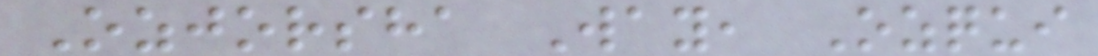Ozjorsha Way, Ozqui
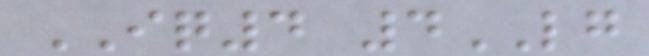IQ4 4LG
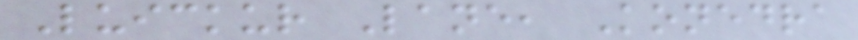Luickur Lane, Konedra
